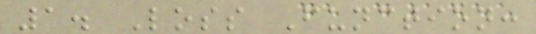1. Loss Function:
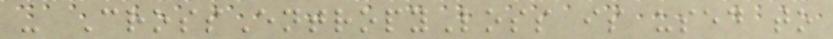- CrossEntropyLoss is used to
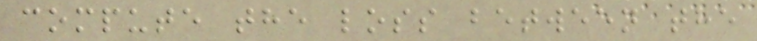compute the loss between the
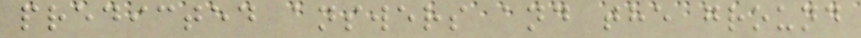predicted answers and the ground
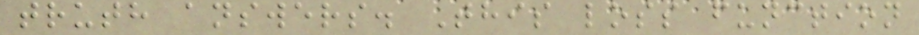truth answers. This loss function
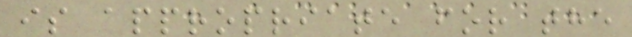is appropriate for the
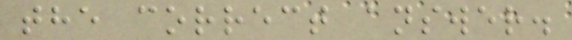the correct answer.
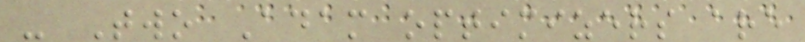- Two Adam optimizers are
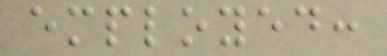employed:
